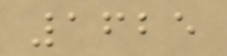1625
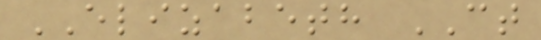ELIZABETH CT
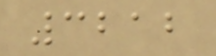3212
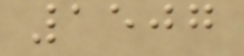1507
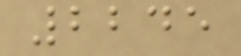2245
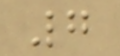7
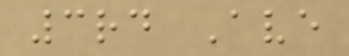3rd Ave
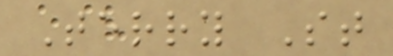Terry St
